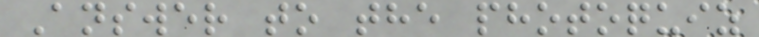Answer to the photoquiz
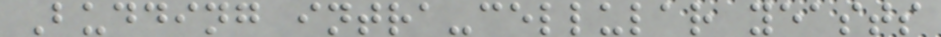Budding intra-cellular yeasts
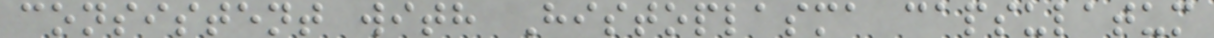consistent with Histoplasma capsulatum
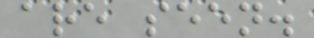are seen.
